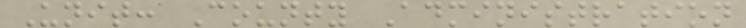Unit: County Administration
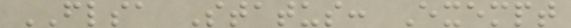FLSA Status: Exempt
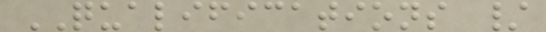QUALIFICATIONS /
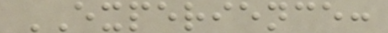EXPERIENCE:
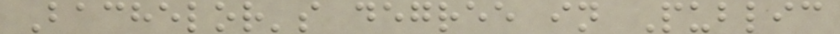Bachelor's degree in Public
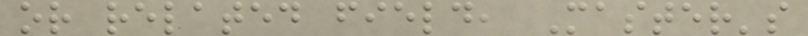or related field, Master's
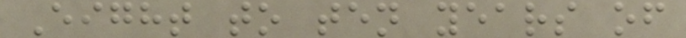Eight to ten years of
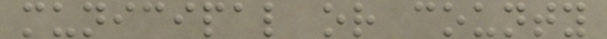municipal or county
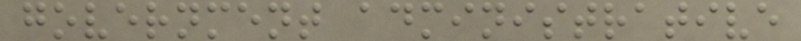government administrative
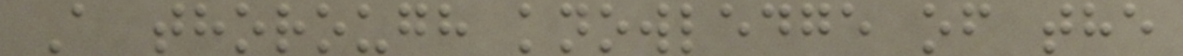A thorough knowledge of the
